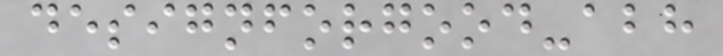designforgood-abh
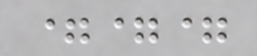===
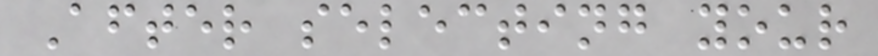After selecting your
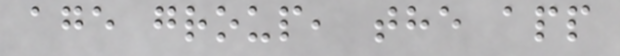age group, the app
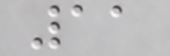11
